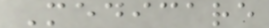Medicare
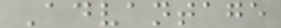Advantage
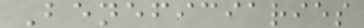Beneficiaries
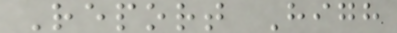Report High
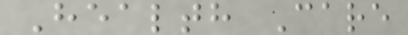Health Care
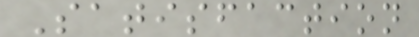Satisfaction
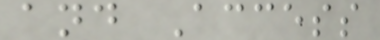and Access
